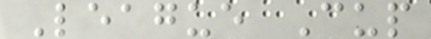League Cup
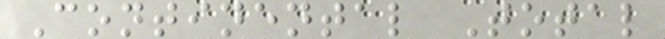Continental Total
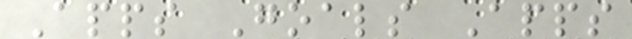Apps Goals Apps
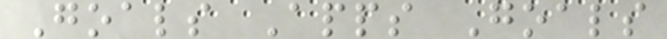Goals Apps Goals
